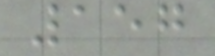157
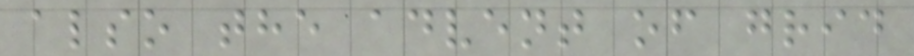also the advent of grid
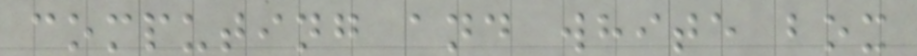computing and white box
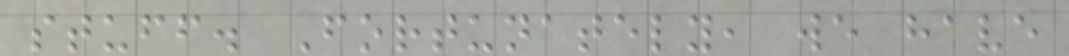stuff. Fortunately, we have
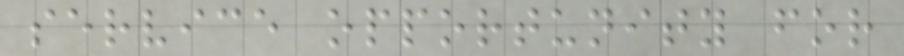service opportunity for
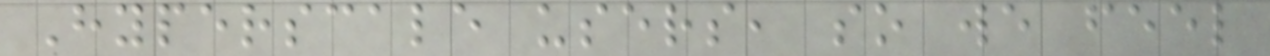Hyperscale users, so we feel
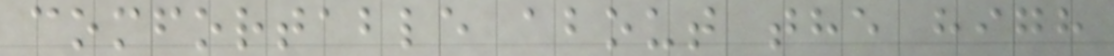comfortable about the high
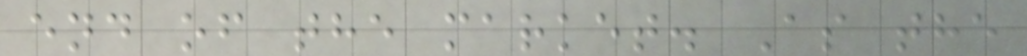end of the market. As the
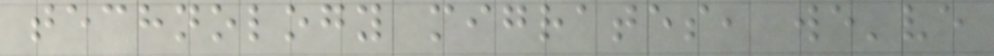technology migrates, we've
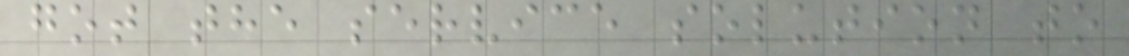got the service solution to
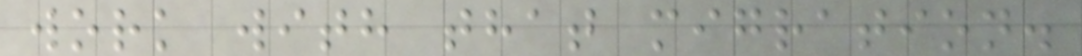work with that migration.
